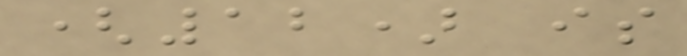(12) is
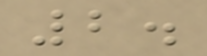2.
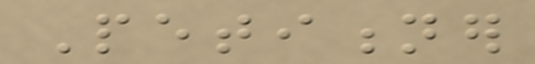Petitioner
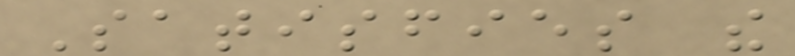Satisfies the
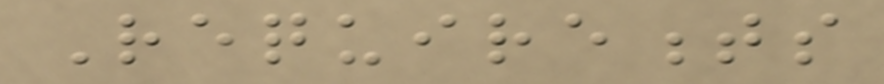Requirements
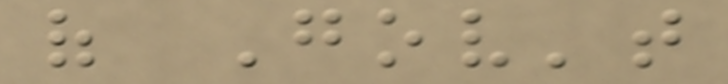of Gov't
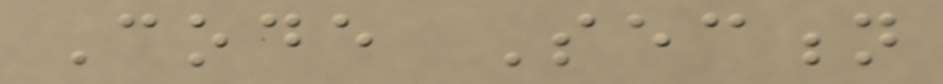Code Section
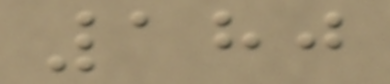180
